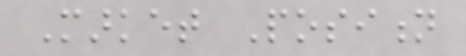Market Position
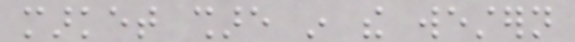market share in the western
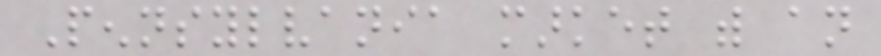Pennsylvania market with an
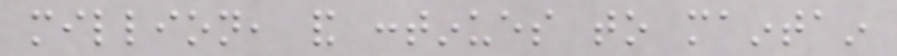million, and continues to maintain
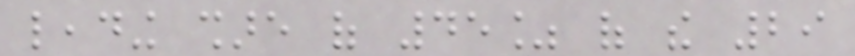leading share of 45% of the 29
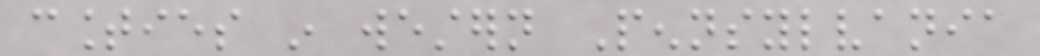counties in western Pennsylvania
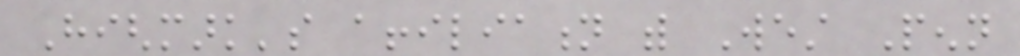Highmark's affiliation with West Penn
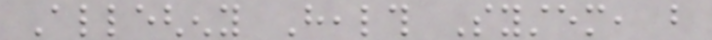Allegheny Health System, but
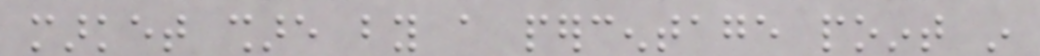market share by a percentage point in
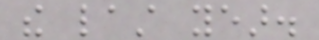the last year.
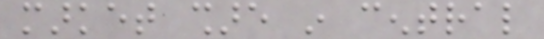market share in central
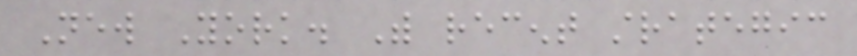New York. With recent strategic
